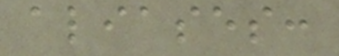aliases:
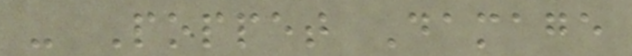- Poppet Damage
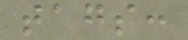tags:
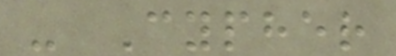- Cypher
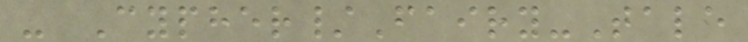- Cypher/Fairy-Tale
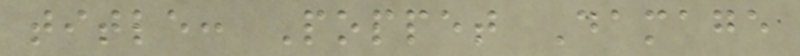title: Poppet Damage
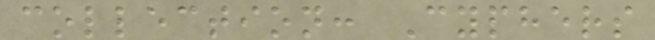collection: Cyphers
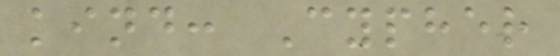kind: Cypher
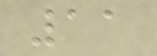11
